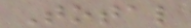Total
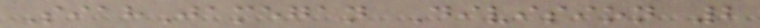SiahJamegan Division 2
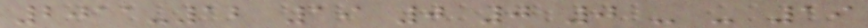2011-12 19 0 0 0 - - 19
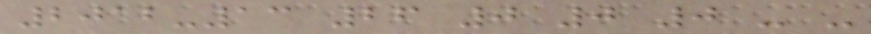2012-13 26 0 0 0 - -
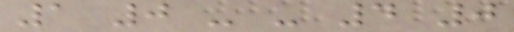1 0 - - 4 0
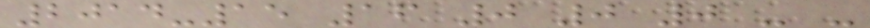2014-15 16 0 0 0 - -
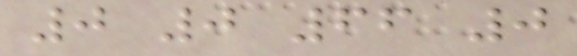0 0 66 0
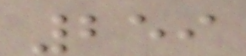259
